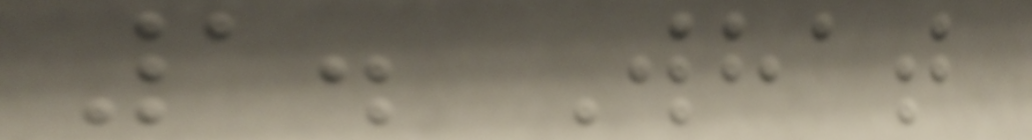1. What
